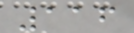116
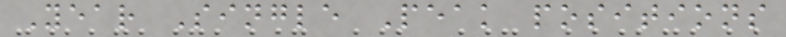Year Single Peak positions
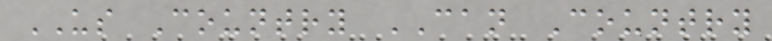US Country CAN Country
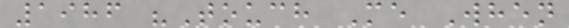1986 "Touch Me When
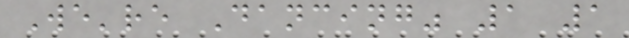We're Dancing" 1 1
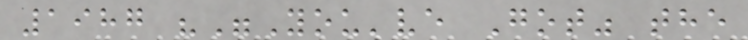1987 ""You've Got" the
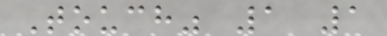Touch" 1 1
